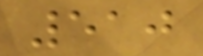510
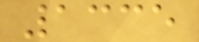1335
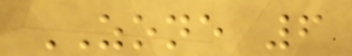ZONE 6
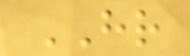HR
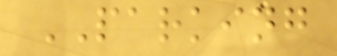PARKING
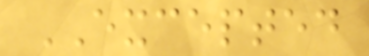EXCEPTED
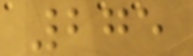275
